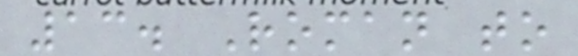13. Roman to
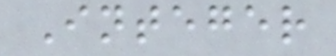Integer
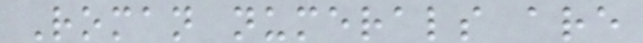Roman numerals are
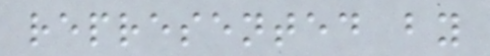represented by
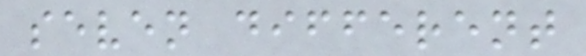seven different
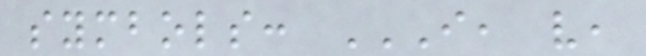symbols: I, V,
